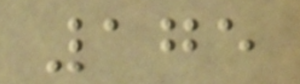175
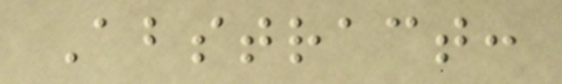Abstract:
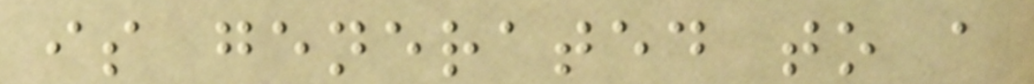is generated to a
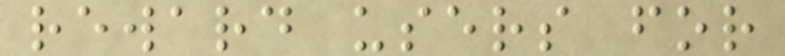reward users for
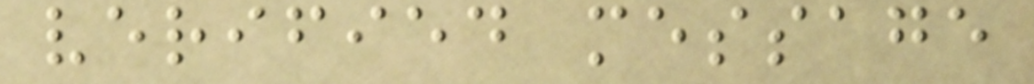verified message
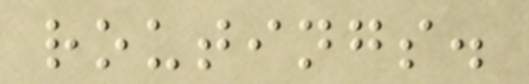routings.
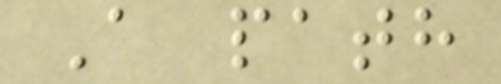A path
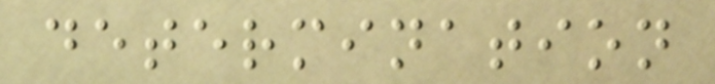determination
